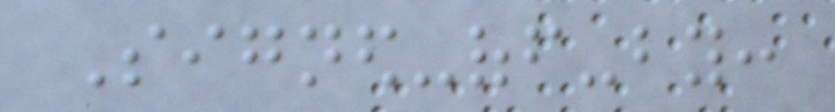Signed-off-by:
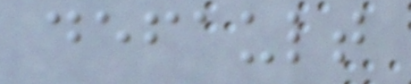default
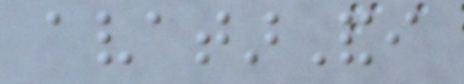avatarAndi
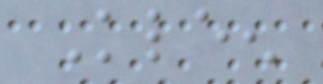Kleen
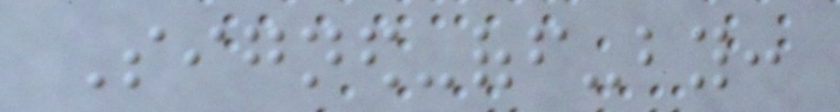Signed-off-by:
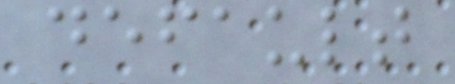default
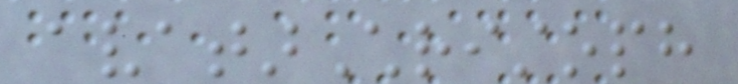avatarChristoph
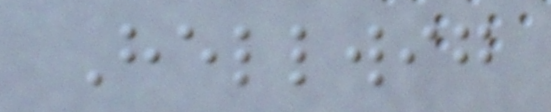Hellwig
